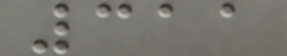311
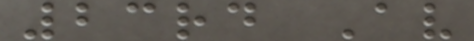23rd Av
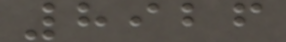8926
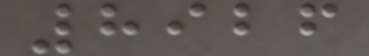8926
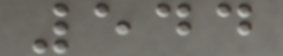544
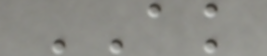AK
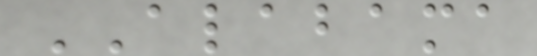ALABAMA
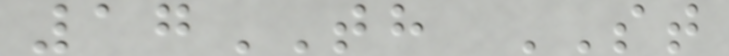17TH ST
